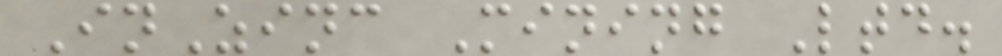InZinc Mining Ltd.
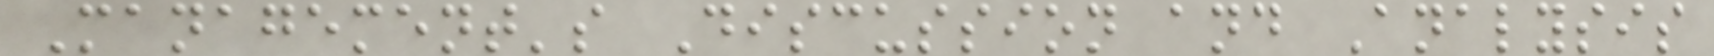Management's Discussion and Analysis
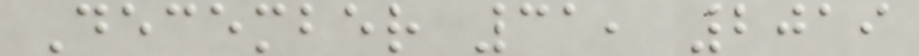December 31, 2019
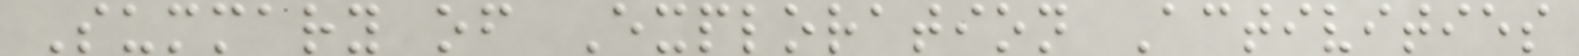Summary of Exploration Activities
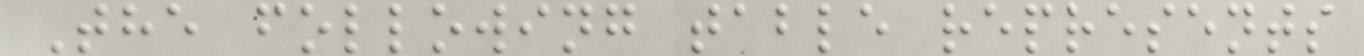The following table represents
